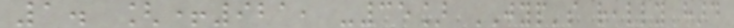1. [+921, -35] JYP's really hard
